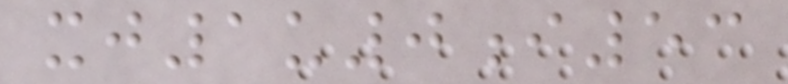xj1u0i53
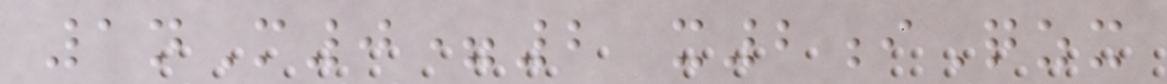1nM0=2 x2iQzx
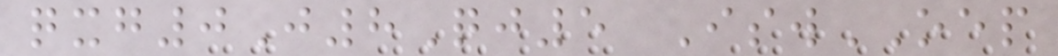qxg0J8Qj5 IswOEP
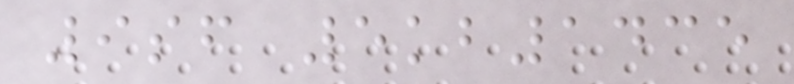9sf 5kb1435
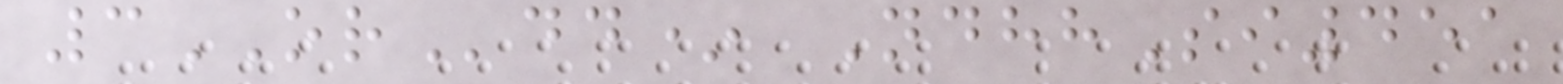3ORdd* NdhhSi451
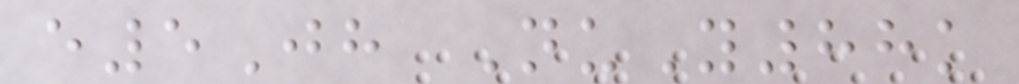e5Jh NuY88k
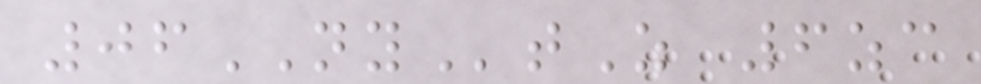06NYtZ 6zc
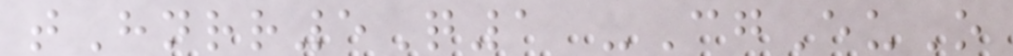tHnrr5Q1 -CgEuO
